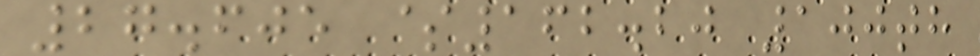27.605 $162.20 100th
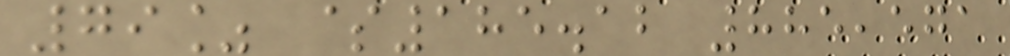79% $185.12 885,571
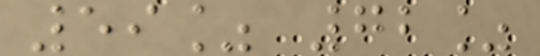59% 72%
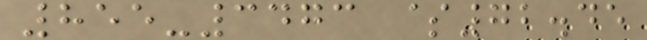855-3473 $72.45
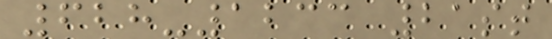628-1233 21st
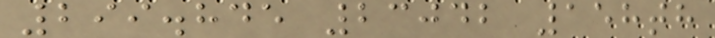299.845 23042 158th
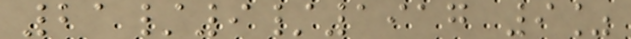21/9/1917 9%
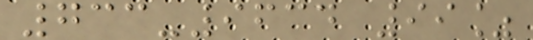733-9634 99%
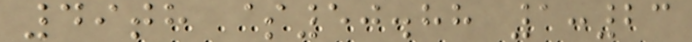49th $50.88 1:23
